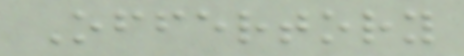Offertory
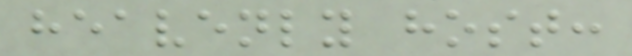heavenly host:
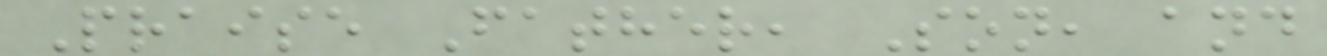Praise Father, Son, and
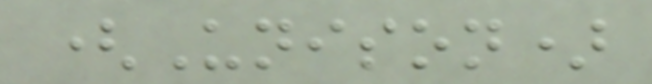(Unison)
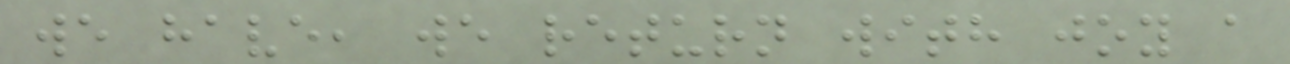we have, we return with joy a
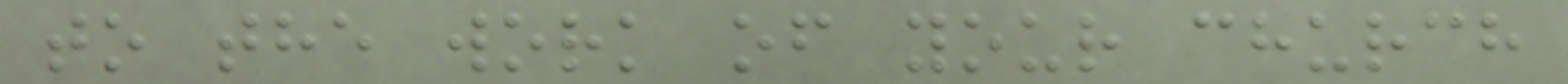to the work of your church
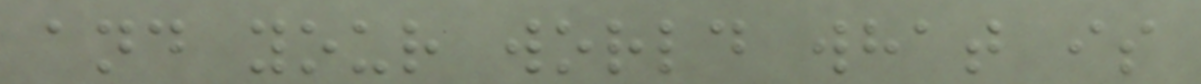and your world what is
